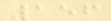156
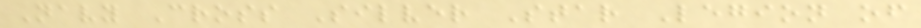Navy Cross Silver Star Legion of
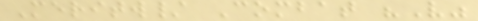Meritw/ Combat "V"
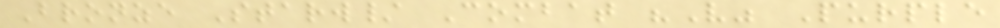Bronze Starw/ Combat "V" Purple
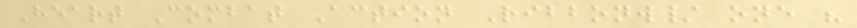Heart Combat Action Ribbonw/ one "
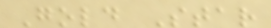Gold Star
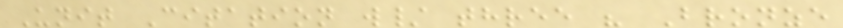Unit Citation w/ three " Bronze
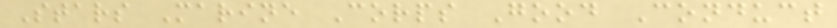Stars Marine Corps Good Conduct
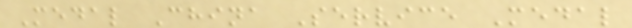Medal China Service Medal
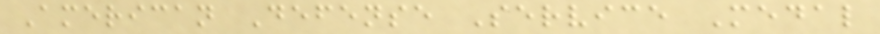American Defense Service Medal
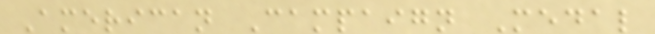American Campaign Medal
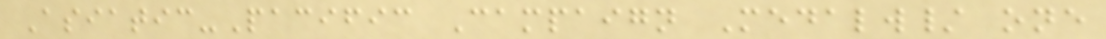Asiatic-Pacific Campaign Medalw/ one
